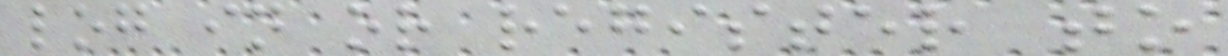log in or register to
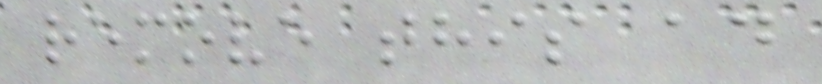remove this ad
